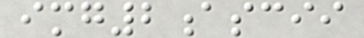img2ascii
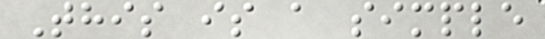This is a simple
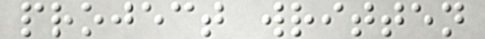project written
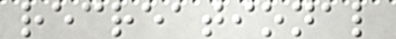recreational
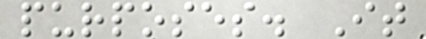purposes. It
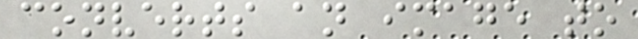converts an image to
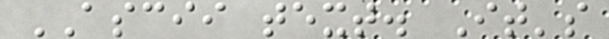ASCII text. It's
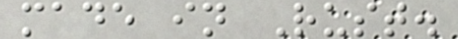made in Rust.
